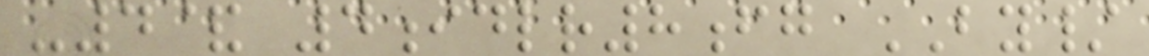-4& 4idlr8fg BY/
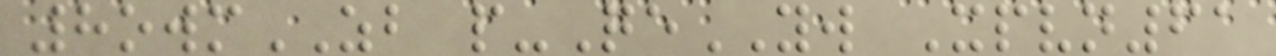8owmZB p-QeYW Xpvn61
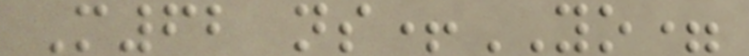M62 ns+YO=
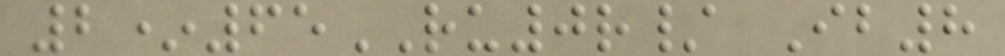2*65RU0r/ Ib8
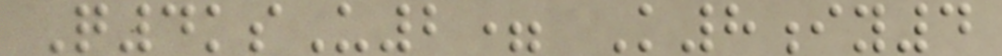Q4ksU2= K8iy4
